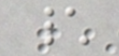\
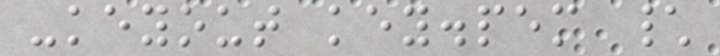-keyout key.pem \
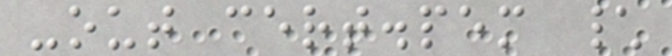-out cert.pem \
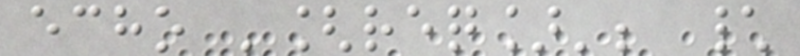echo '[req]'; \
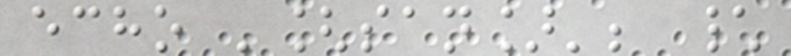echo '[san]'; \
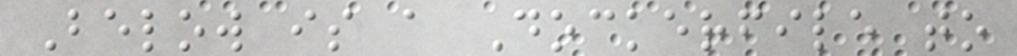Below is a Dockerfile to
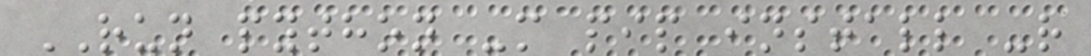RUN python -m pip install -r
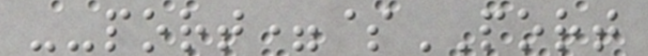--port=$PORT
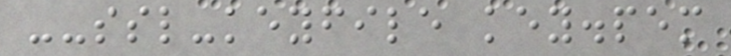--ssl-keyfile key.pem
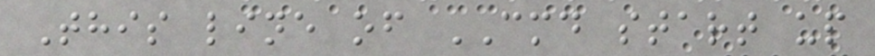This line of CMD start up
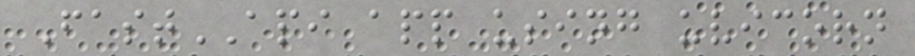FastAPI app using uvicorn
